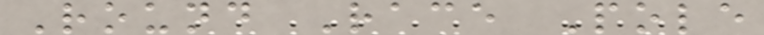Round Race Pole
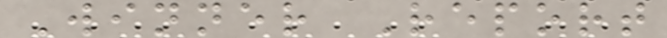Winner Report
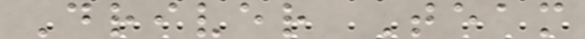Driver Team
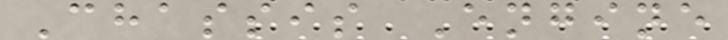Chassis Engine
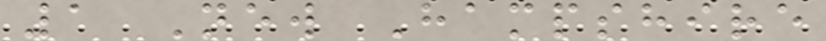1 New Hampshire
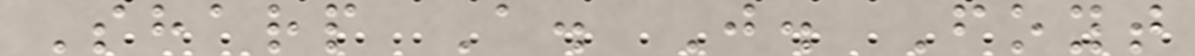Sharp A. J. Foyt
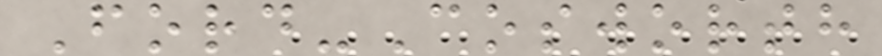Ford-Cosworth
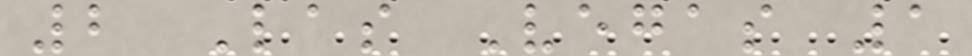2 Las Vegas 1
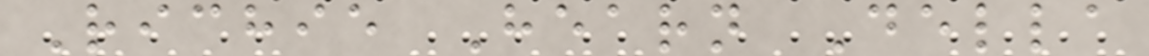Richie Hearn Della
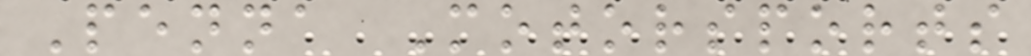Penna Motorsports
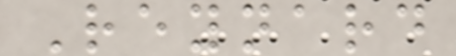Reynard
